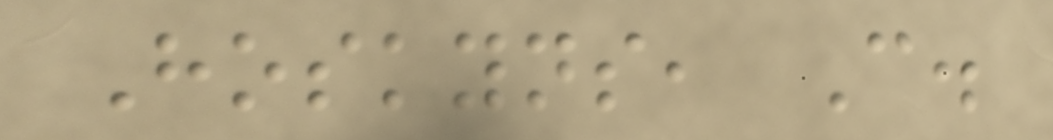Hoskyns, C.
